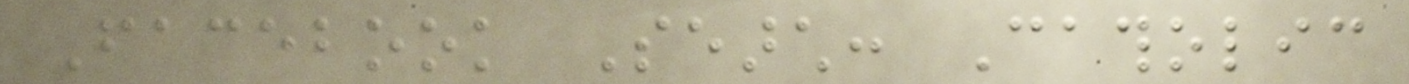Facebook Search: Catholic
